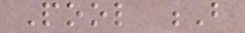Pool B
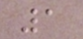1
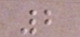2
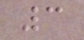3
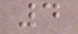4
